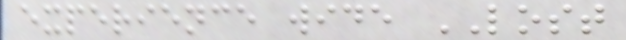experience wide LOST
